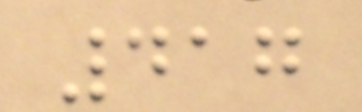417
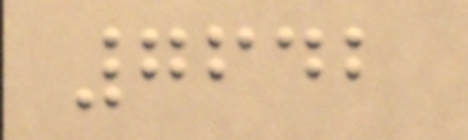7642
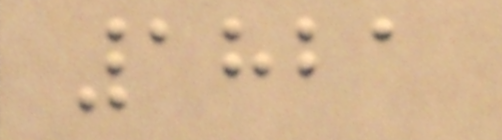1821
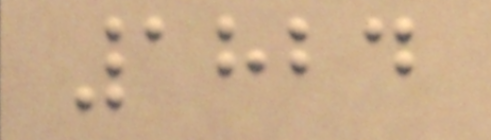1824
